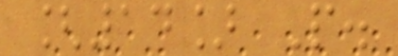[14] P.
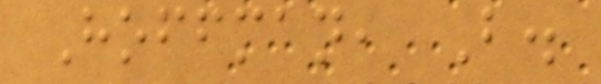Hoffman, B.
